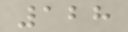128
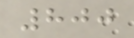800
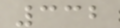332
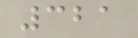321
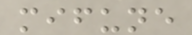mifune
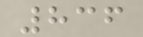836
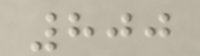800
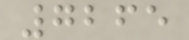7265
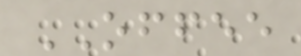OFFEE
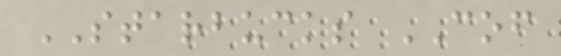STARBUCKS COF
